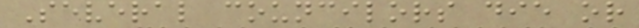Several councilors die or
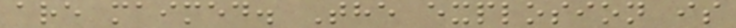are maimed. The explosion is
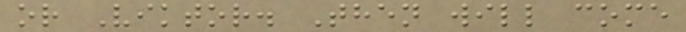or Viktor. Then will come
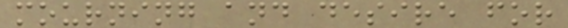mourning and desire for
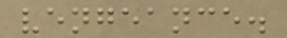vengeance.
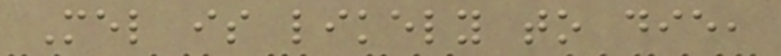Mel is likely to die,
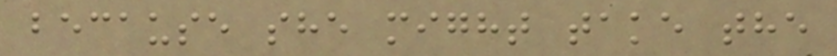because she might take the
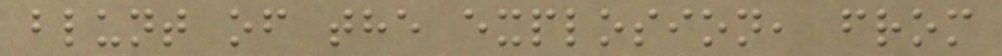blunt of the explosion, from
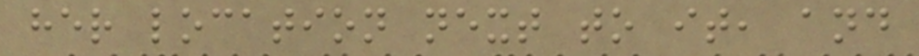her location next to it, and
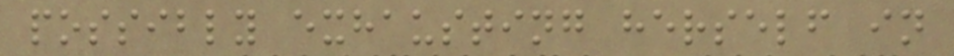possibly exhausting herself in
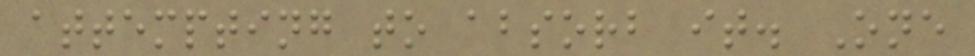attempting to absorb it. One
